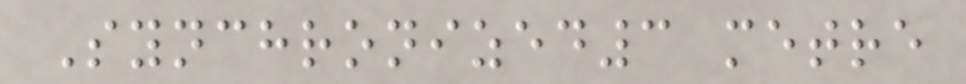Synchronized3 metre
